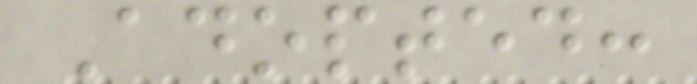Adopted:
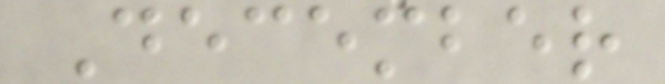December
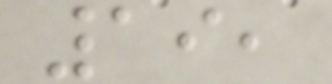19,
